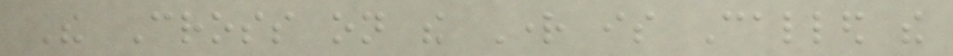The Cross on the Right is Called the
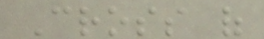Cross of
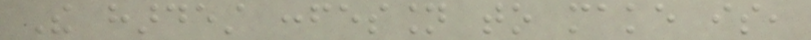The hardest confession to make is,
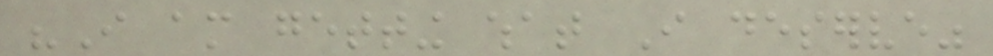"I am getting what I deserve"
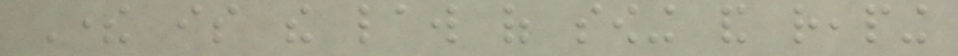There is the law of sowing and reaping
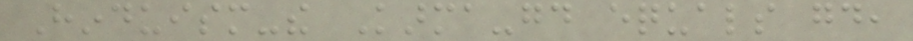Hinduism-the Karma-good equals good,
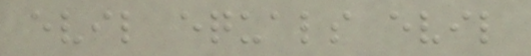evil equals evil
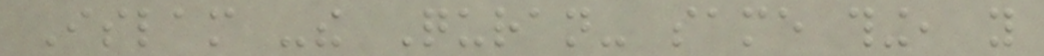Islam -the Quran- same thing, you
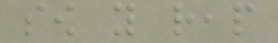sow you reap
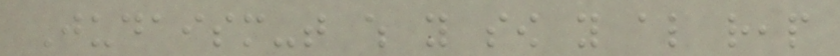Judaism-that which you sow you also reap
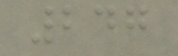247
